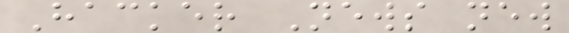Hacker News new
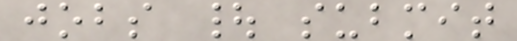jobs | submit
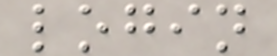login
